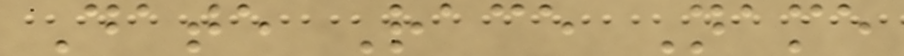Date Race Name
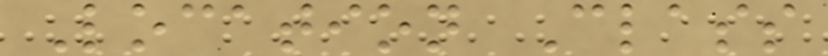Location Class
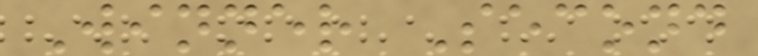Winner Second
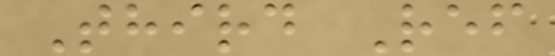Third Ref
